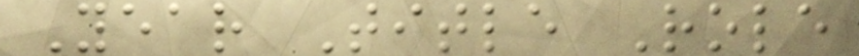Year Title Role
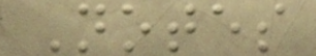Notes
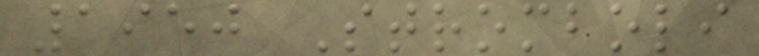1950 Stromboli
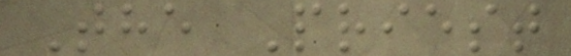The Priest
